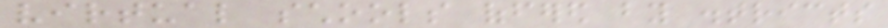virtual schools offered by districts
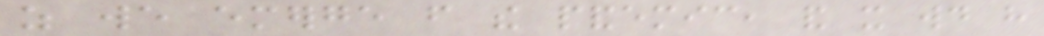as we emerge from the pandemic, and it would have
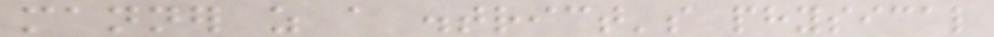manner as a district's physical
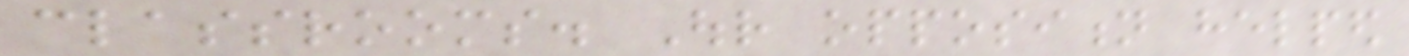classrooms. Our opposition helped
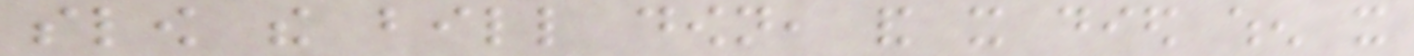slow the bill down, and it died when it
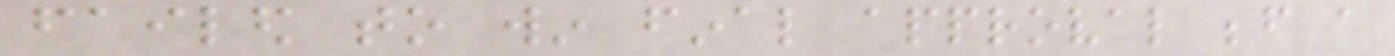failed to win final approval before a
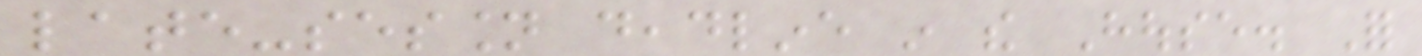late-session deadline in the House. For
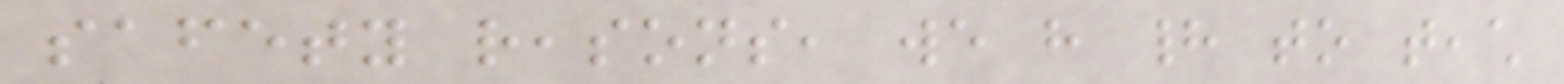safety reasons, we have had to teach
